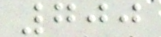700
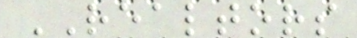REALTORS
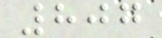807
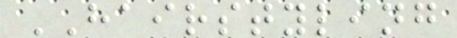HAIRSTYLING
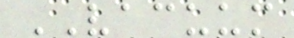VACUUM
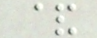&
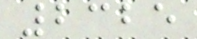2325
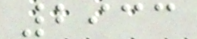2933
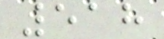518
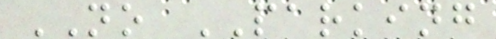NO PARKING
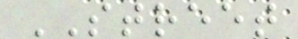STREET
